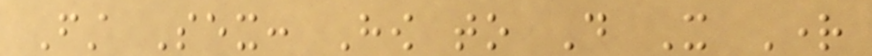First Sex: How to Do It Right
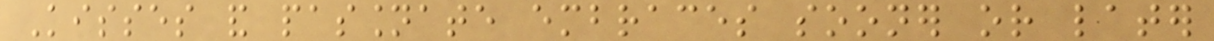Kisses and passionate embraces sooner or later
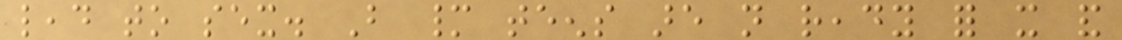lead to sex. But many teens are not ready for it and
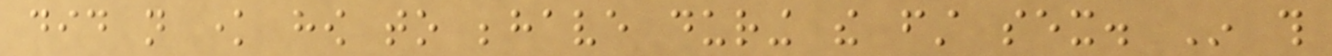did not know how to behave during the first sex. In this
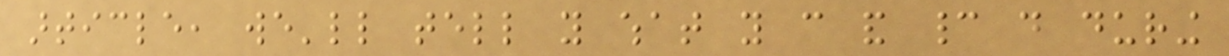article, we'll tell you what you can and cannot do during
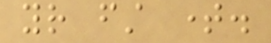your first time.
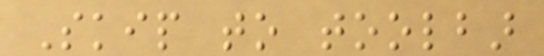Skip to toolbar
